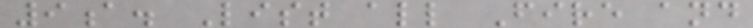9a. List all Fire and
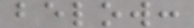below:
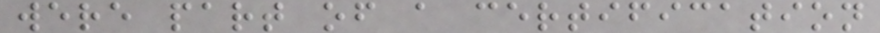were part of a certification
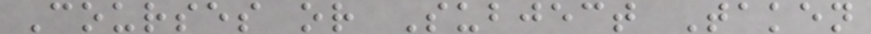Courses or Subject Taken
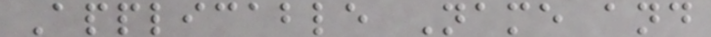Applicable Name and
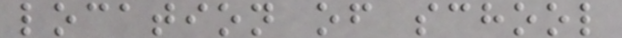location of school
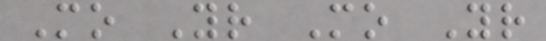Mo Yr Mo Yr
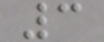3
